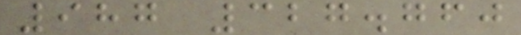987 327.760
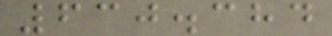630.384
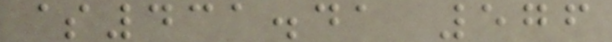$431.41 576
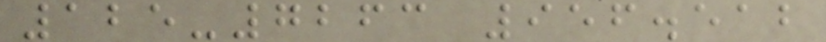125-7263 956.512
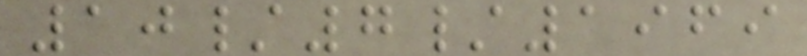10/7/1969
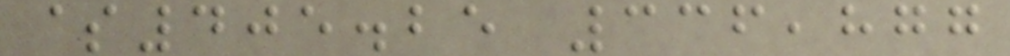$405.25 336,877
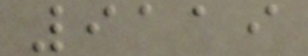9119
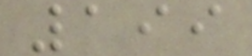199
